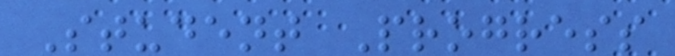Student Progress
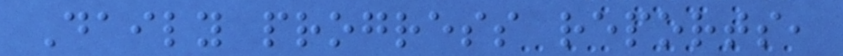Daily progress reports,
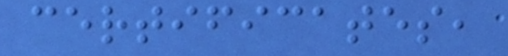certificates,
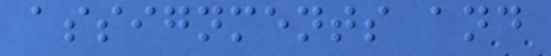assignments and
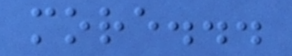more...
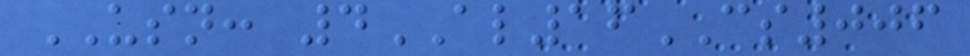USN: 4AL16CS006
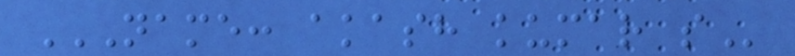NAME: AKASH KUMAR S
